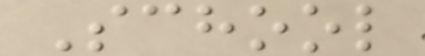School
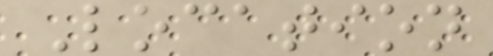Location
